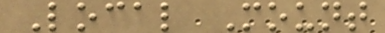Local Mount
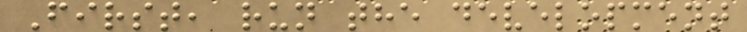First, run the development
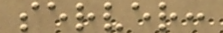server:
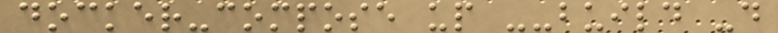docker-compose up --build -d
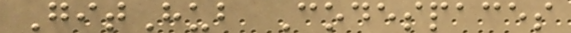GitHub Codespaces
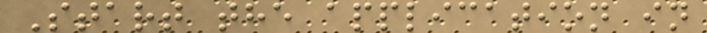Start the application in
